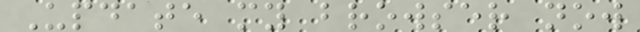Update my browser now
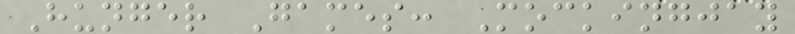Hunger Games: Mockingjay
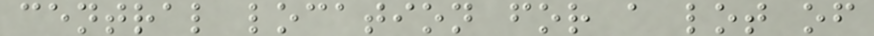central location for a lot of
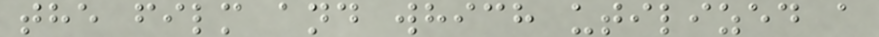the film and which utilized a
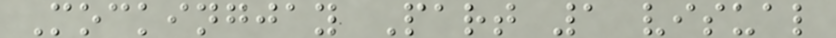Mockingjay Part 1 visual
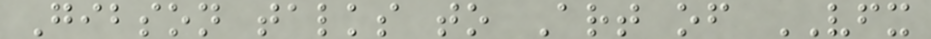Gibson talks to Art of VFX
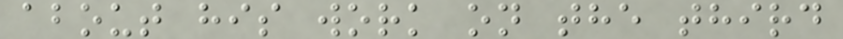about his work on the third
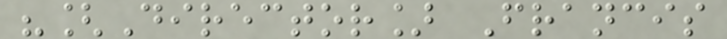"[Director] Francis
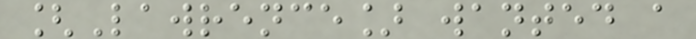[Lawrence] wanted a
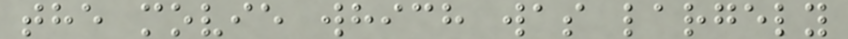the movie which was largely
